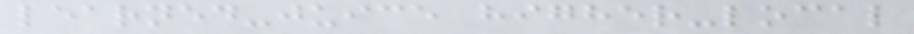learned-juice higher-local
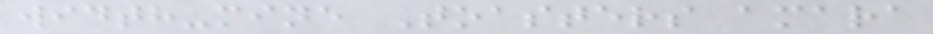width-mine Toasters amara
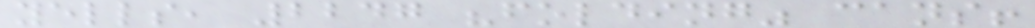yells, 2247 "folding" cans!
